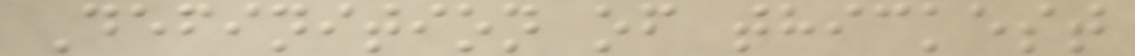Definition of thickest
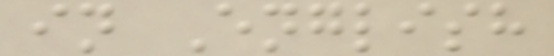in English
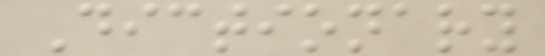Dictionary
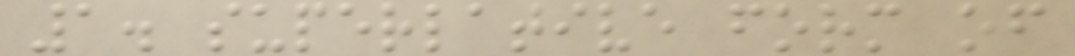1. superlative form of
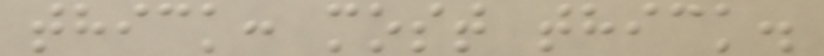thick: most thick.
